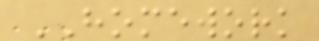HOMEWORK
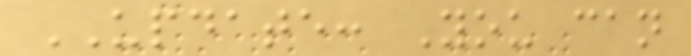UPDATE: You can
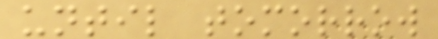until tomorrow
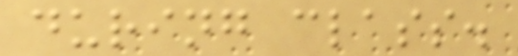during class.
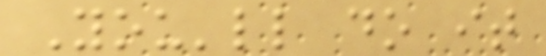You'll do it
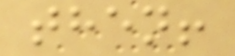then!
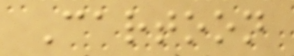Cartoon
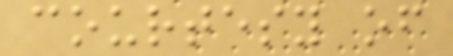courtesy of
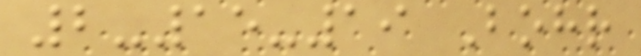2-15-19 Bohr
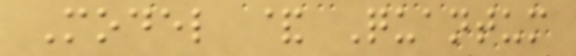Model & Quantum
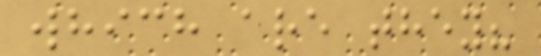which are they?
